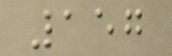157
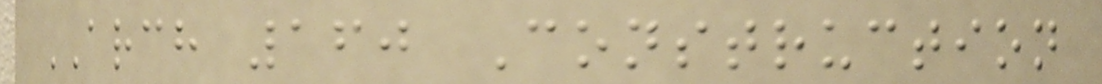ARCH 160 Construction
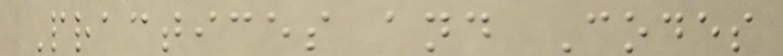Practices and Codes
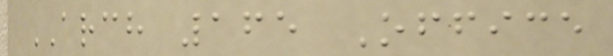ARCH 165 Office
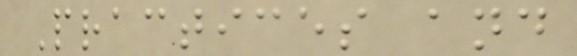Practices and
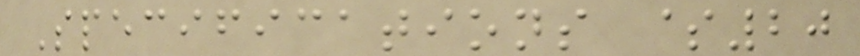Specifications $20
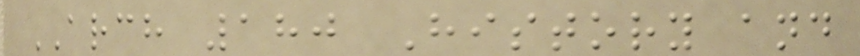ARCH 180 History and
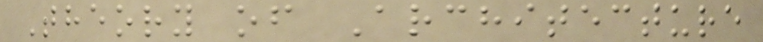Theory of Architecture
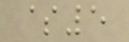$5
